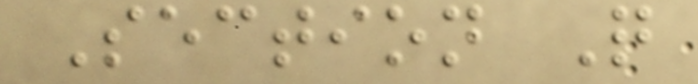Section Q
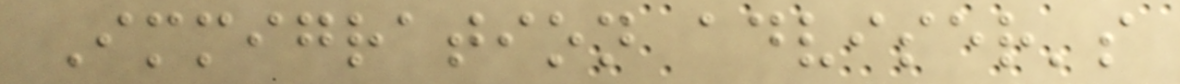Immigration adviser's
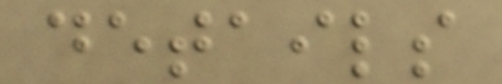details
